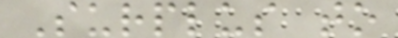Surplus to
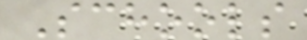Schools
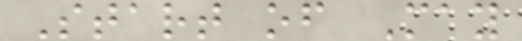Start of May
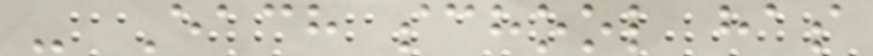- Each school has
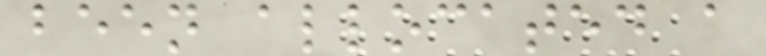been allocated a
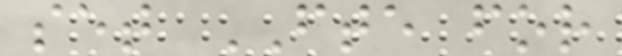set FTE for
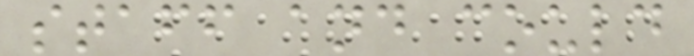staff and could
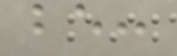be:
